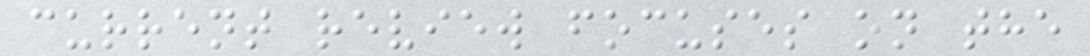current review focuses on the
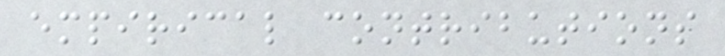empirical contributions
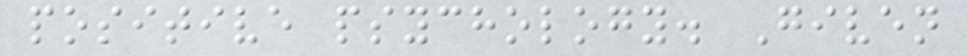positive psychology. Given
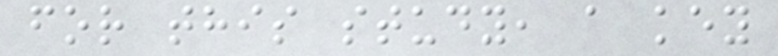for this study, a key
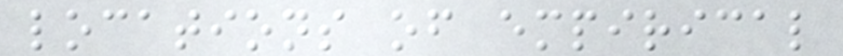locations of empirical
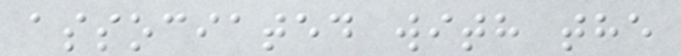associated with the
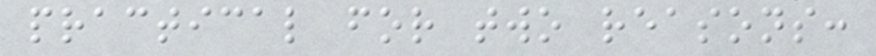practical for two reasons:
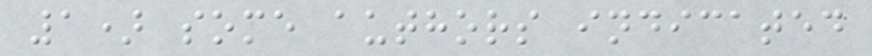1) some authors indicated
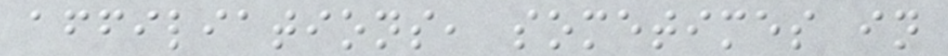affiliations, sometimes in
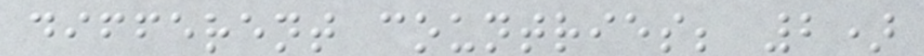different countries; 2)
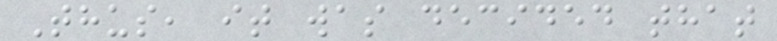Thus, it was decided that
